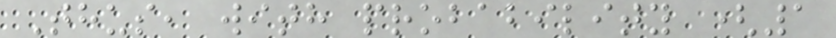Thus, with probability (1
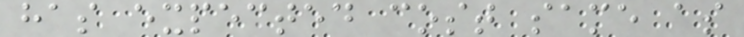has expected cost same as
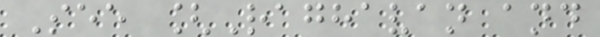See [Raghavan and
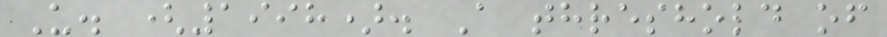U. (1998). A threshold of
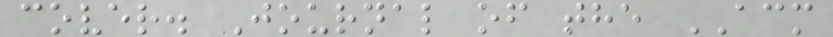cover. Journal of the ACM
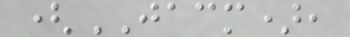(JACM),
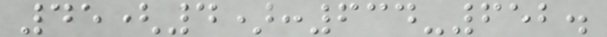45(4):634-652.
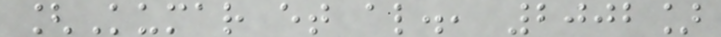[Kumar et al., 2002]
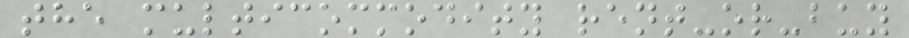the multicommodity rent-or-buy
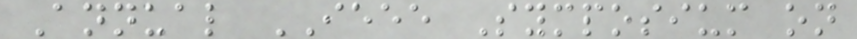Annual IEEE Symposium on
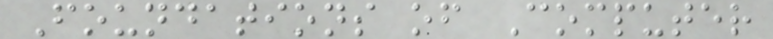Foundations of Computer
